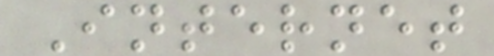Internet
